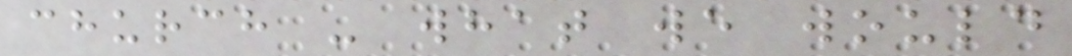church - what we would
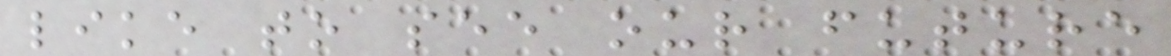like to see our future
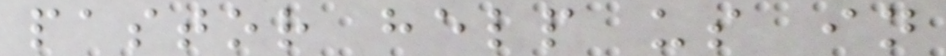pastor help us in
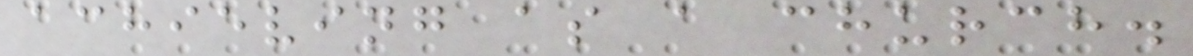achieving as a church.
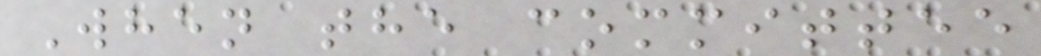When the committee
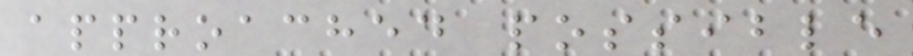approached possible
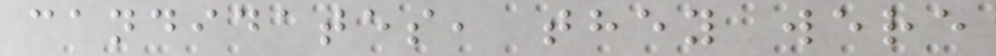candidates, they were
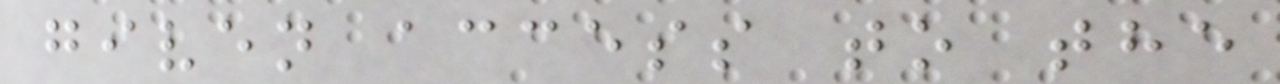given access to the
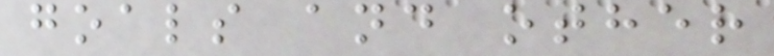goals and other
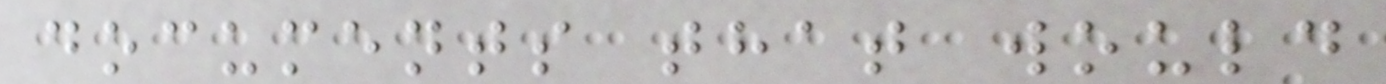documents that would
